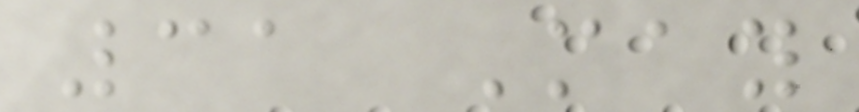31 May
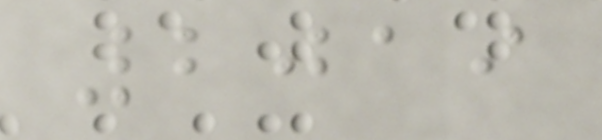2019
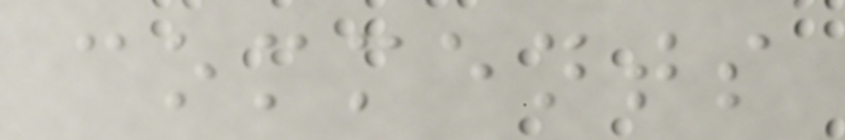comments
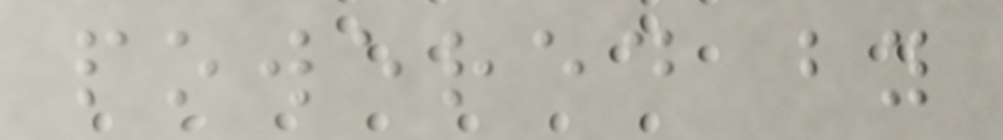powered by
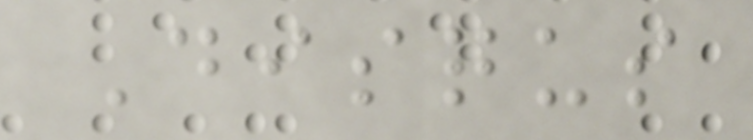Disqus
